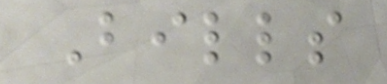Bills
